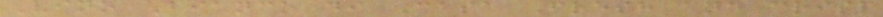Vino Bianco di Casa Fresh and crisp
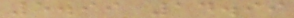5.99 14.99
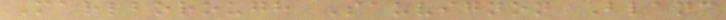Marlborough Sauvignon Blanc
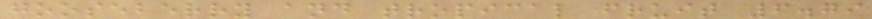gooseberry and tropical fruit 6.79
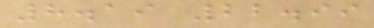8.19 22.99
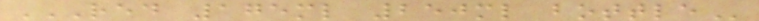RED 175ML 250ML BOTTLE
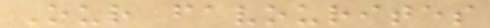Our favourites
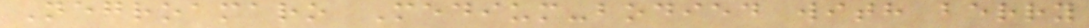Negroamaro Medium-bodied with berry
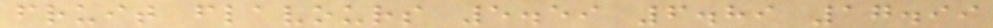fruit flavours 5.59 6.89 17.99
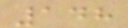148
